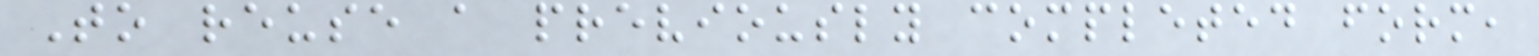To reuse a previously completed form,
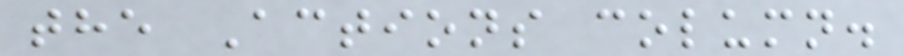the Actions column.
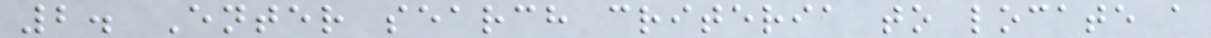2. Enter search criteria to locate a
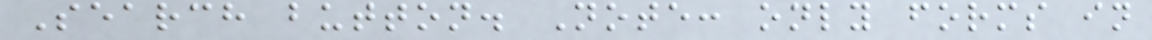Search button. Note: only forms in
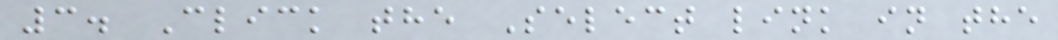3. Click the Select link in the
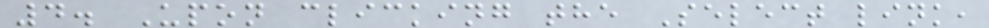4. Upon clicking the Select link,
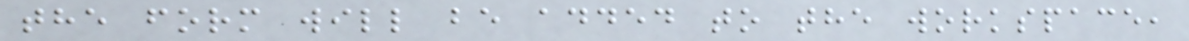the form will be added to the workspace,
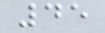45
